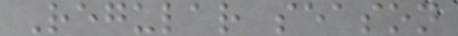Regular season
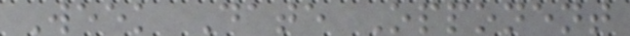Week Date Opponent
